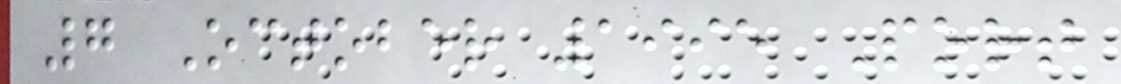7 October 1995 Port
